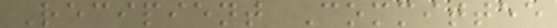Recipient Committee
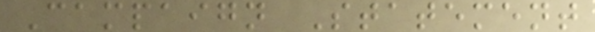Campaign Statement
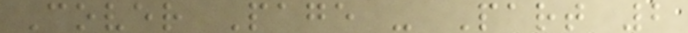Cover Page - Part 2
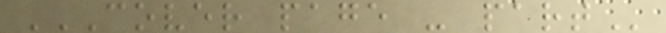COVER PAGE - PART
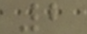2
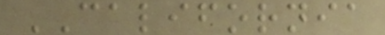CALIFORNIA
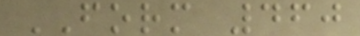FORM 460
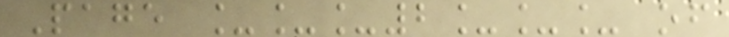Page ___2___ of
